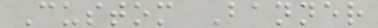Custom Banner
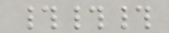###
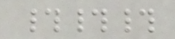###
